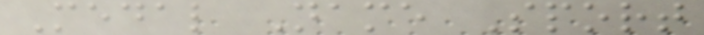Medal Name Sport
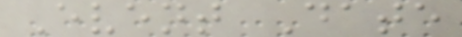Event Date
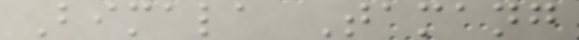Bimala Tamang
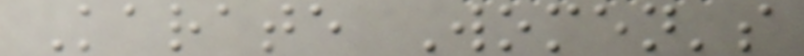Karate Women's
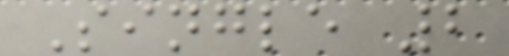Single 2
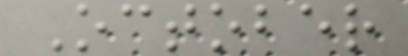October
